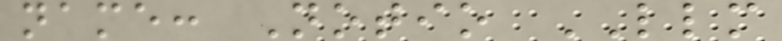name: Notio LLM
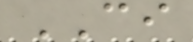CI
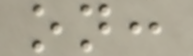on:
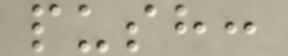push:
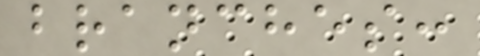branches:
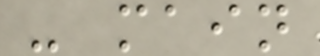- main
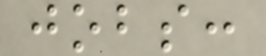jobs:
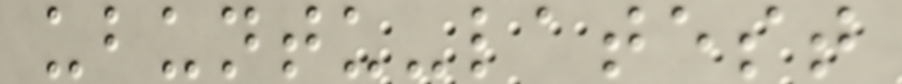ubuntu-latest
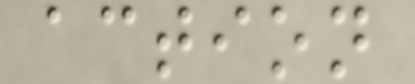action
